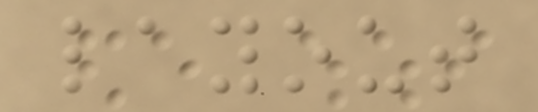layout
